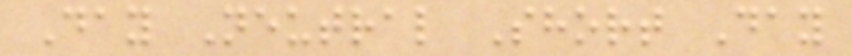Day Neutral Short Day
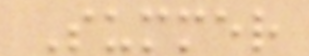Summer
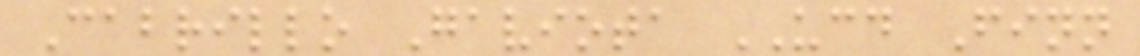Cabrillo Gaviota UCD Finn
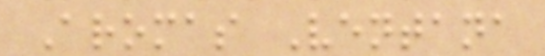Aromas Ventana
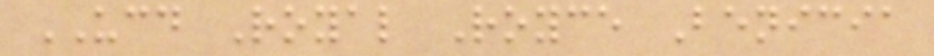UCD Royal Royce Benicia
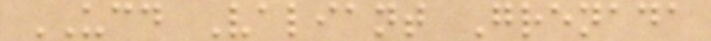UCD Valiant Grenada
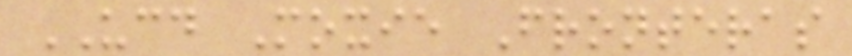UCD Moxie Fronteras
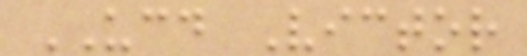UCD Victor
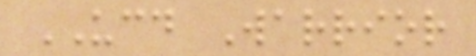UCD Warrior
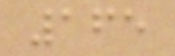165
